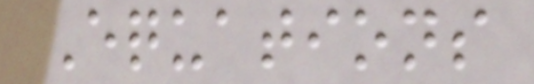Equations
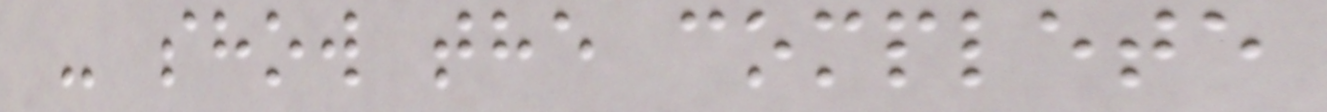- show the complete
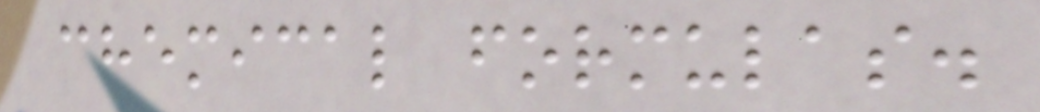chemical formulas.
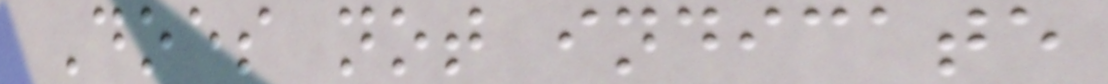Does not indicate
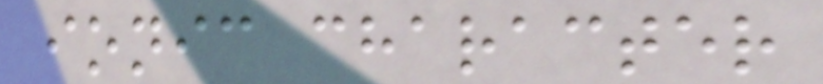ionic character
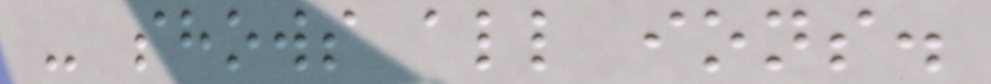- shows all ions.
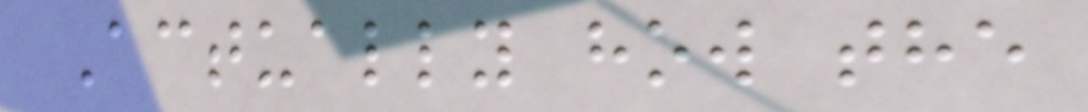Actually how the
